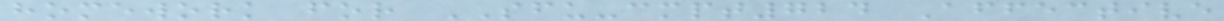homework for SFU-cmpt724 Affective
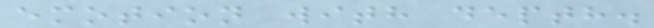emotion with depth.
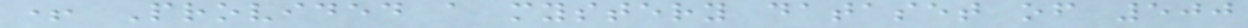+ Provided a mystery dataset of 500
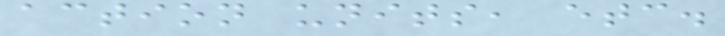action units, etc.
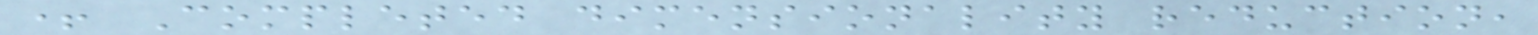+ Completed dimensionality reduction,
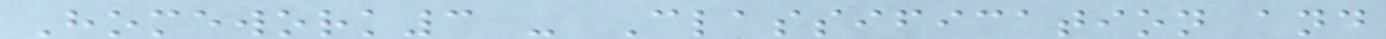Homework3 - Classification and
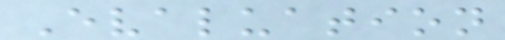Evaluation
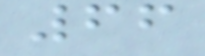66
